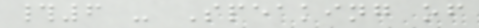#6 - Speaking of
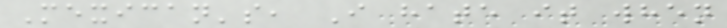Mexican's, I hate it when
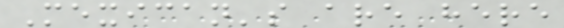Mexican's are here
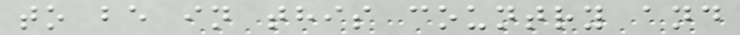to be in this country and
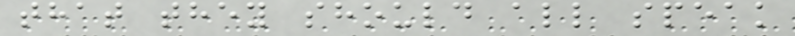that they should all speak
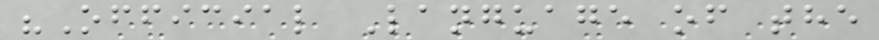"Official Language of the
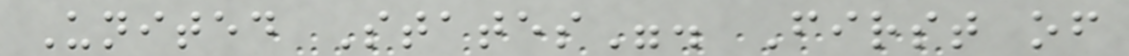United States". First of
